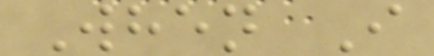When I
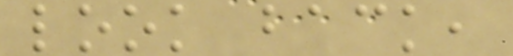look back,
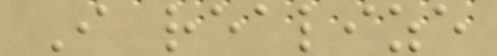I realize
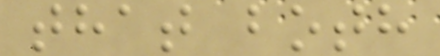that both
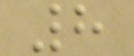8
